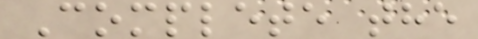Complete the
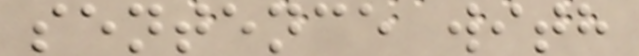sentence with
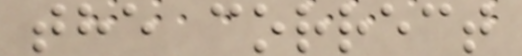the correct
